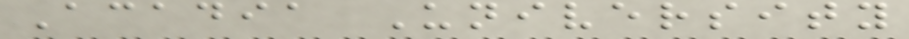Acadia University
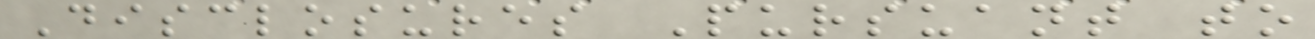Disclosures Pursuant to
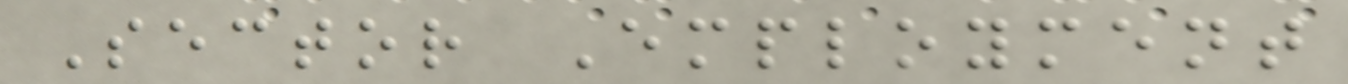Sector Employment
